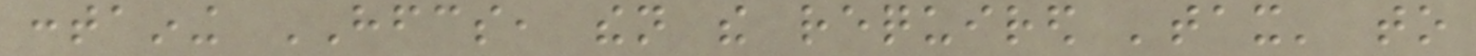containing HFCS, then the required 'tax' to
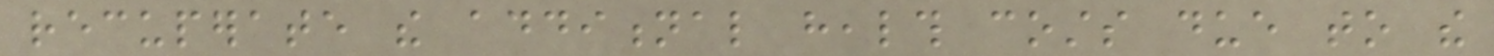recuperate the additional health costs due to the
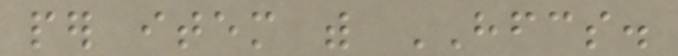per item with HFCS.
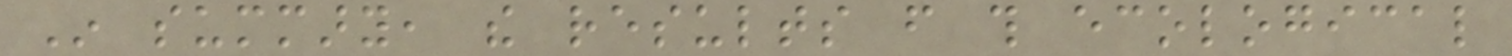In summary, the results from this ecological
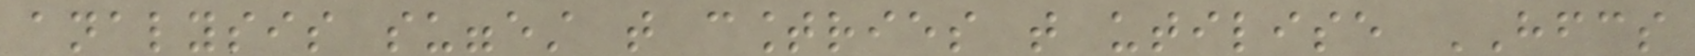analysis suggest that countries that utilise HFCS
